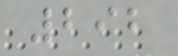292
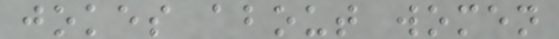jokes about women
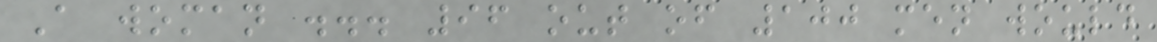A woman ... 96 out of 100 men would
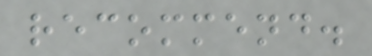recommend.
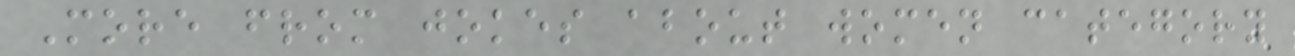More from jokes about women category
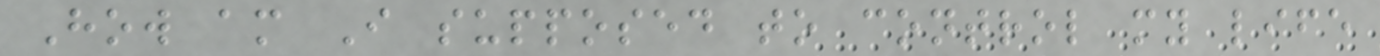How am I supposed to control my life
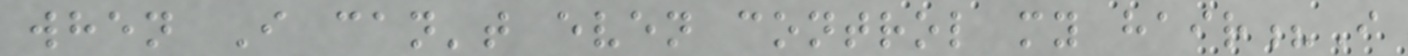when I can't even control my hair?I
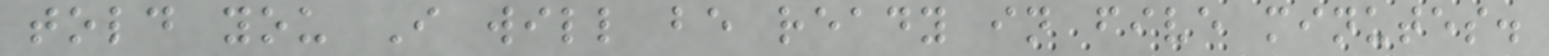told you I will be ready in five minutes.
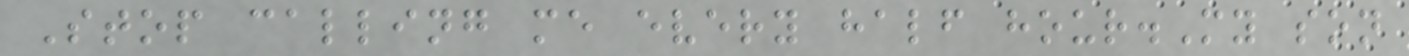Stop calling me every half hour.My son
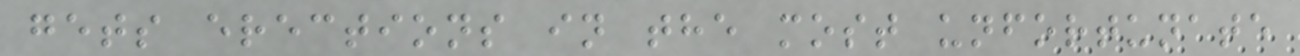gets erections in the most unfortunate
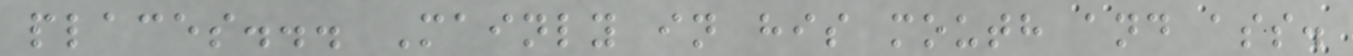places... Mainly in his mouth and ass.
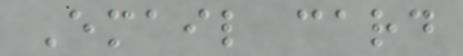Email card
